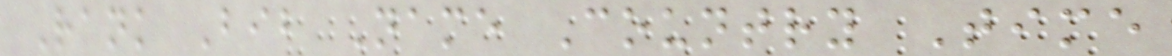Rank Bib Name Country Time
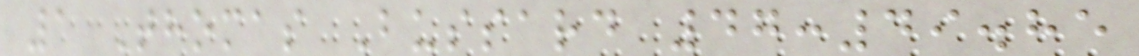1 Thomas Bussard 47:49.85
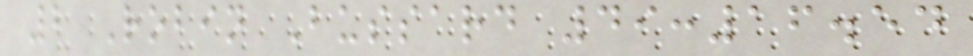2 Robin Bussard 49:16.54
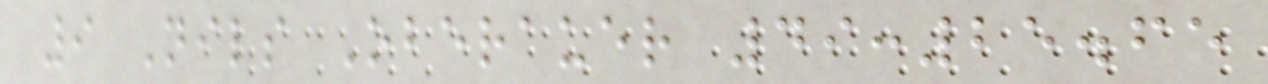9 Nils Oberauer 49:25.65
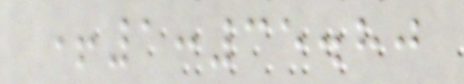+1:35.80
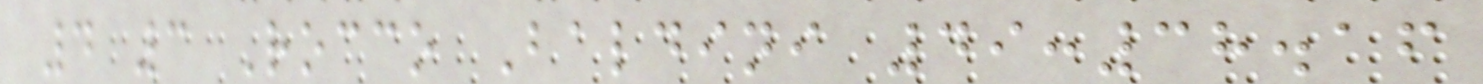4 3 Rocco Baldini 49:38.16
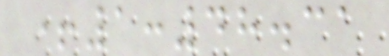+1:48.31
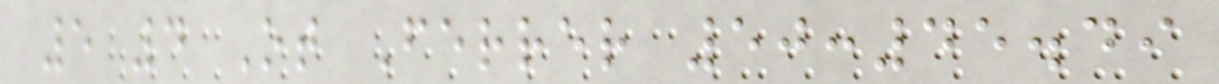5 4 Ot Ferrer 50:45.49
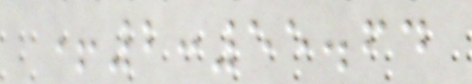+2:55.64
